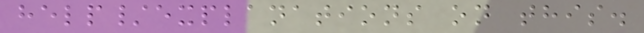help/explanations on this.
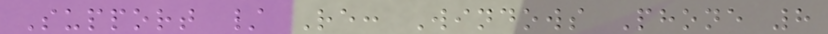Support / Re: Windows Phone 8
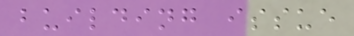building issue
